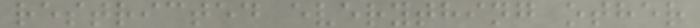restricted everything other
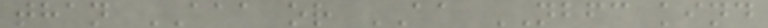than AAA or AA NBFC kind
